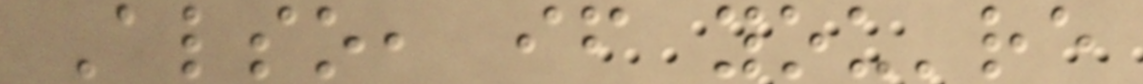Also, if you're
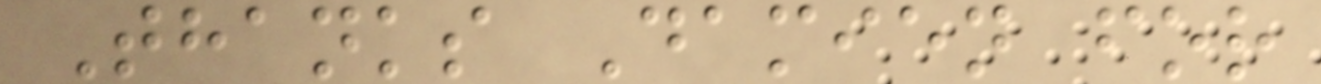Thanks Damien for
